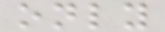only
